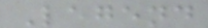Legend
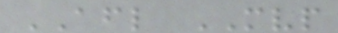AFL MVP
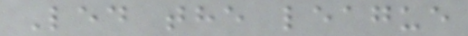Led the league
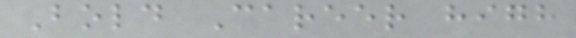Bold Career high
